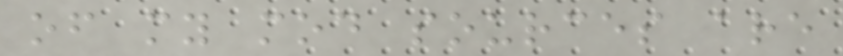of my mod sources are
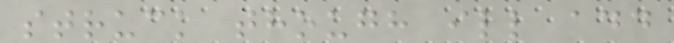struck though ill add
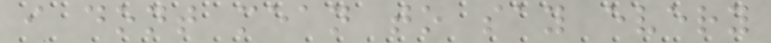i dont mean to say every
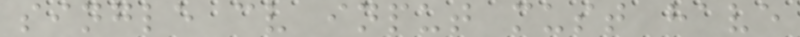single cv input must have
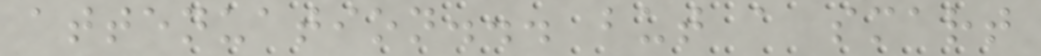attenuation... but a smart
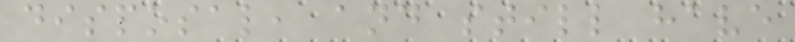disposal, and still have
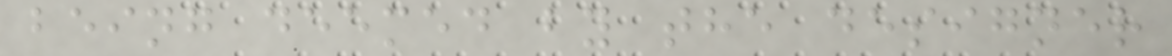being deemed by the designer
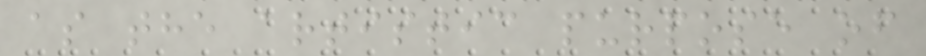as the artistic purpose of
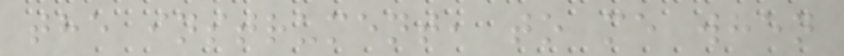the instrument, to me when
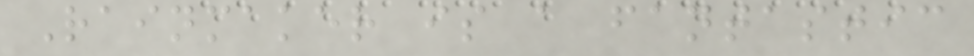Rainmaker is a fantastic
